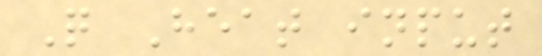Q Heat input
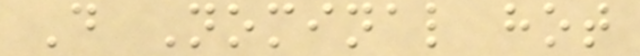D Nominal hot
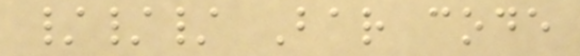/// Bar code
